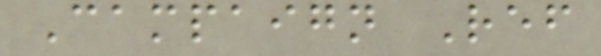Campaign Ref
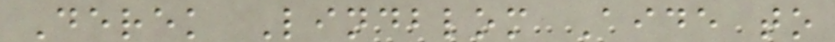Derek Lindblom Aide to
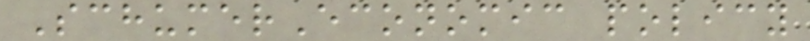SchumerEconomic policy
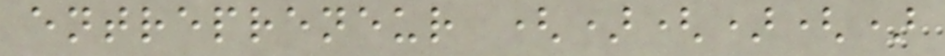entrepreneur ()()()
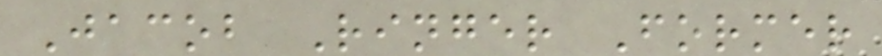Jacob Ringer Former
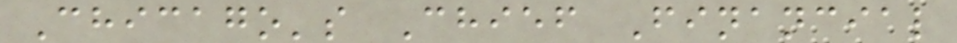Chicago's Chief Financial
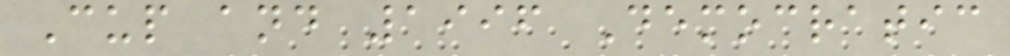Cup and 1996 Democratic
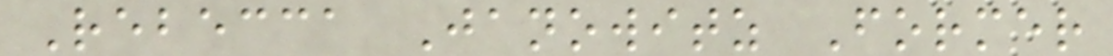Rebecca Janowitz Former
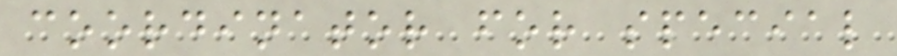coordinator for special
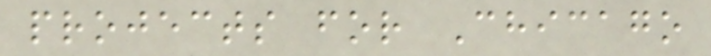projects for Chicago
